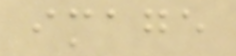image
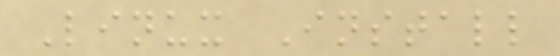Linux Install
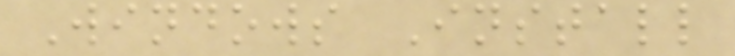Windows Install
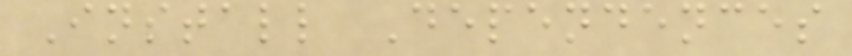Install Dependences
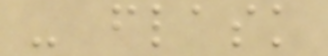- flask
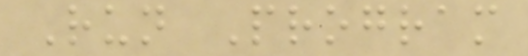Run Program
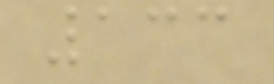133
